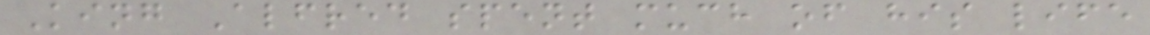King Alfred spent much of his life
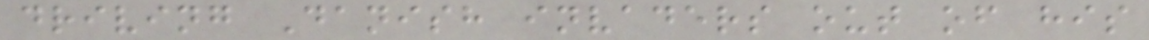driving Danish invaders out of his
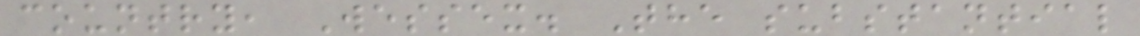country, Wessex. The substantial
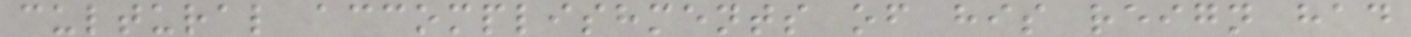cultural accomplishments of his reign had
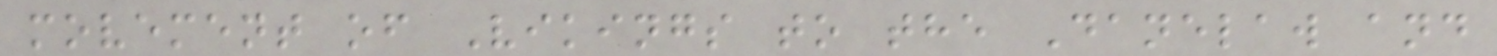movement of Vikings to the Danelaw and
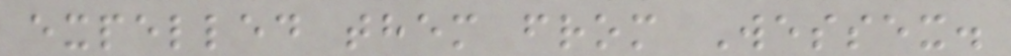expelled them from Wessex.
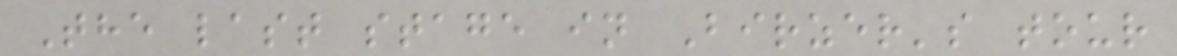The last stage in Birzer's tour
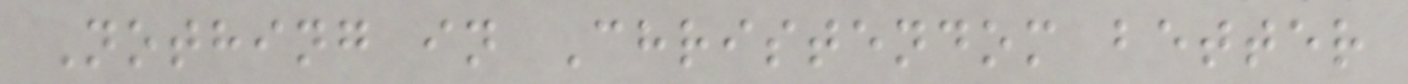Nothing in Christendom better
